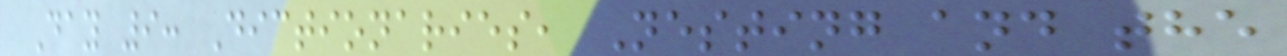Day 9: Dictionaries, Nesting and the
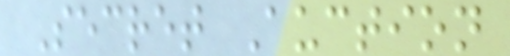Secret Auction
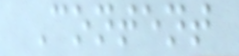Content
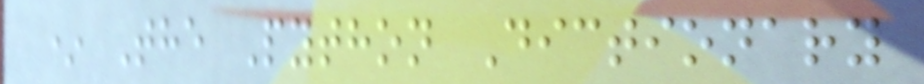* The Python Dictionary
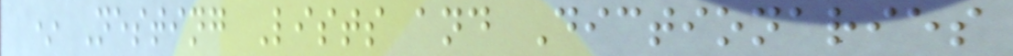* Nesting Lists and Dictionaries
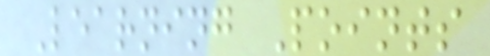Learning Points
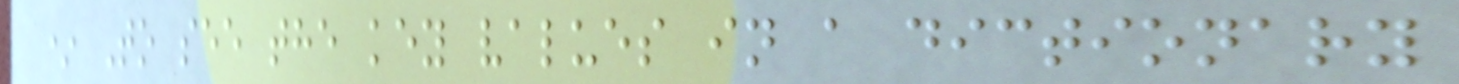* To see the key values in a dictionary
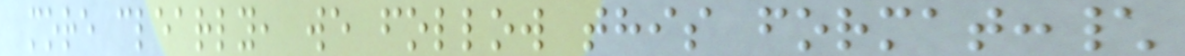more clearly, we follow this format:\
